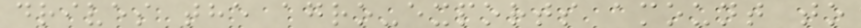drives the agro-exports amount to
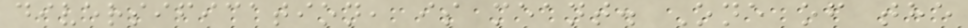diversification, is meant. One of the
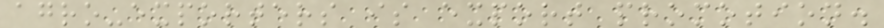agro-exporters is export promotion.
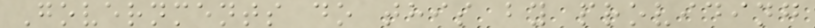Governments do this by providing
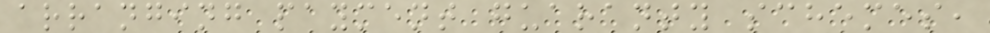arranging payment guaranty schemes,
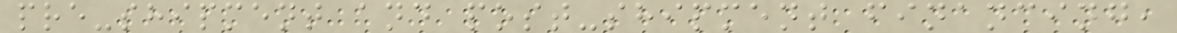pre-shipment and post-shipment financing,
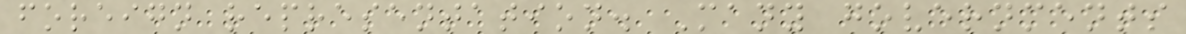foreign representation. Many governments
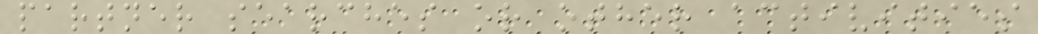partner searches or other activities
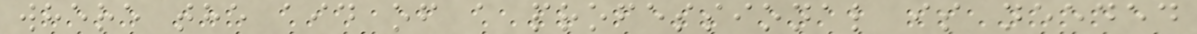where the aid of a professional is needed
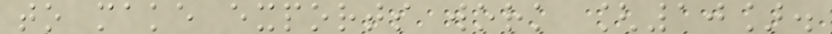to make exports work [10].
